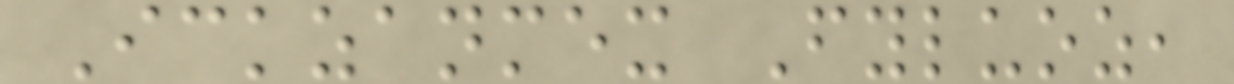Ickzanmex Fyluoz,
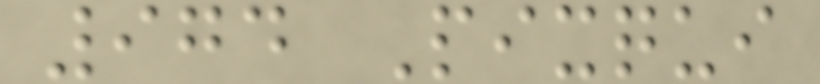974 Pixqui
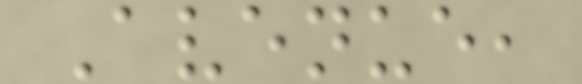Avenue,
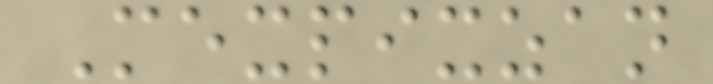Mexpixzan
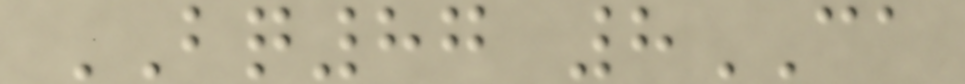BQ87 8CA
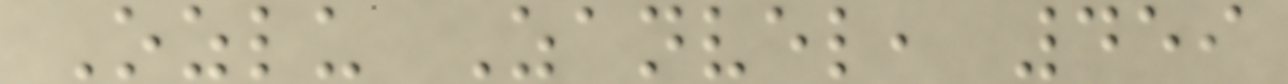Ozlu Zanvel, 459
